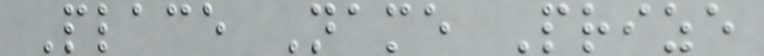Place Name Prize
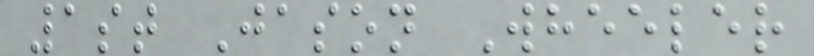1st Jason Wheeler
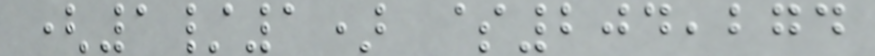(1/1) $204,274
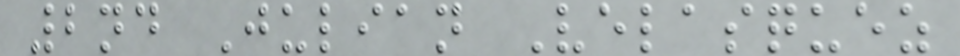2nd Julian Velasquez
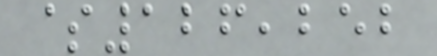$126,252
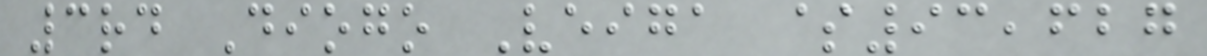3rd Diogo Veiga $93,627
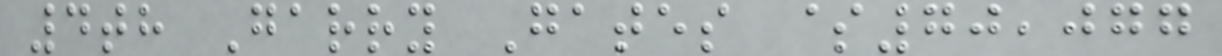4th Garry Gates $70,077
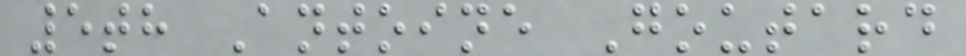5th Antoine Goutard
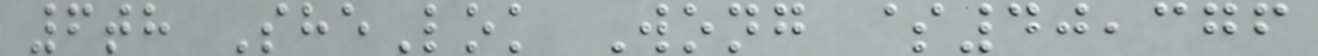6th SheLok Wong $40,376
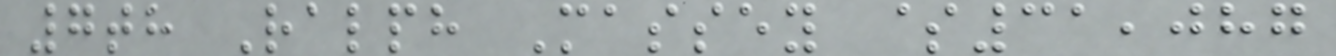7th Ralph Massey $31,087
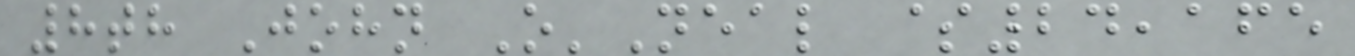8th John O'Neal $24,165
